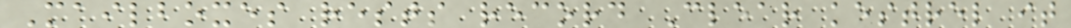Mailboxes rests record Clear kestrel it
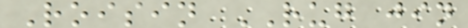Roisin RUG jin
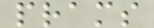prams
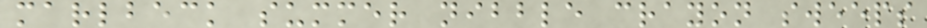marlbeck summer nibble crayon sweeps
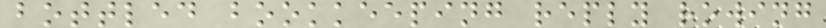bottled bookkeeping reply rowing
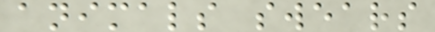animals swears
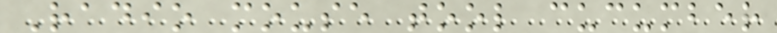Radio mouse tool cucumber
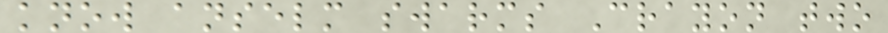know anselm swarms Crayon two
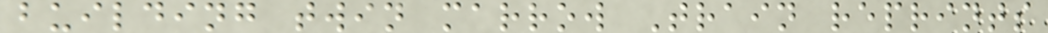building twin marrow Train reprints
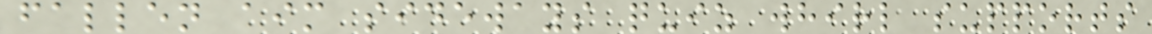fallen aim sideways quiz whirl supports
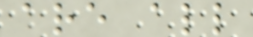are all
